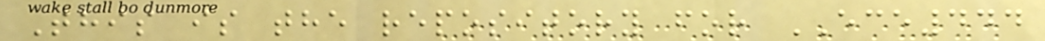This is the repository for ECE444
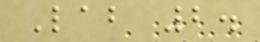Lab 2.
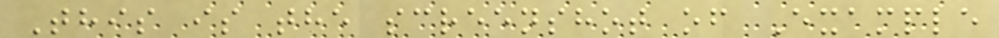This is the screenshot of Example
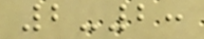2-2:
